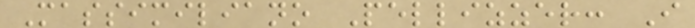Massimiliano Pellizzer: I
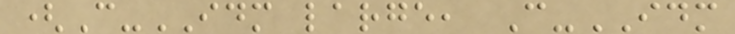(C-IDM large, C-IDM
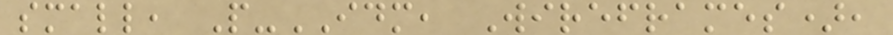small, P-IDM, Wireframes),
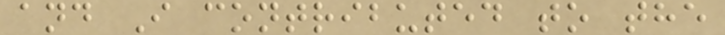and I contributed to the
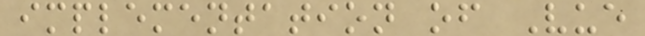implementation of Vue
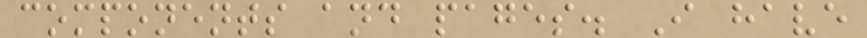components and pages. I have
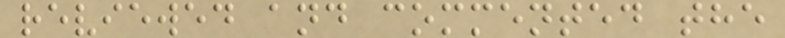reviewed and commented the
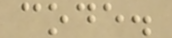code.
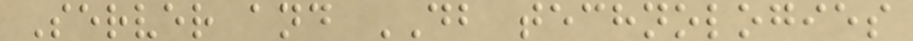Server and DB technologies
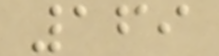169
